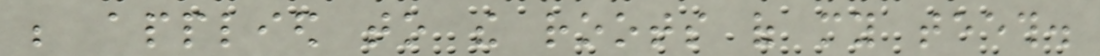be applied to the roots of my teeth.
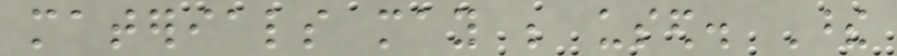materials may be used. These
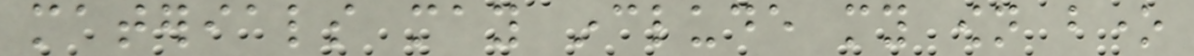materials may include my own bone
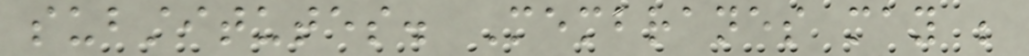substitutes. Membranes may be
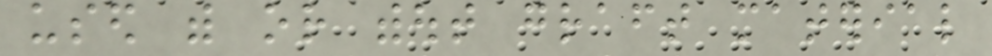used with or without graft material
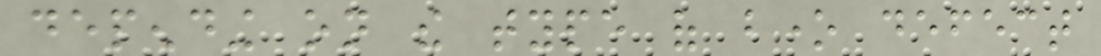depending on the type of bone defect
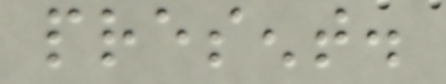present.
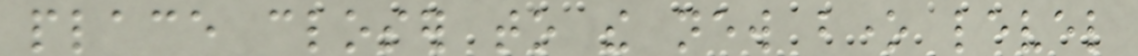place closer to the new bone level
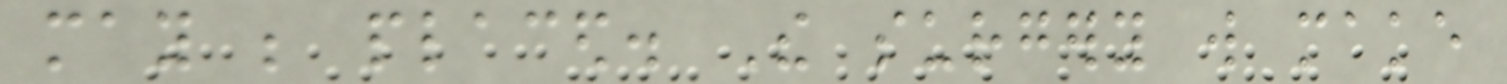may be placed. The surgery will make
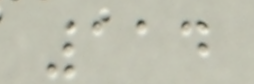114
